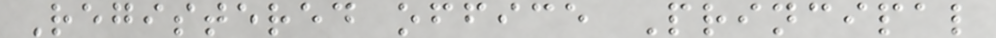Registered office Principal
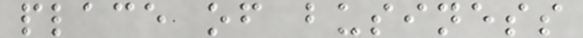place of business
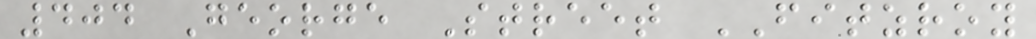404 George Street FITZROY
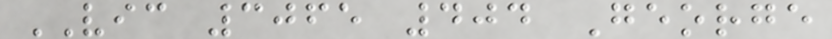VIC 3065 404 George
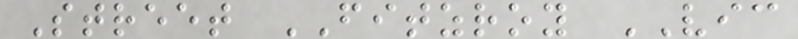Street FITZROY VIC
